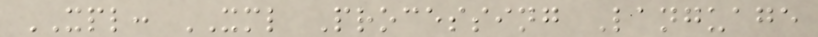XPL: XML Processing Language
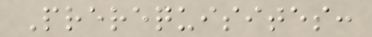Prerequisites:
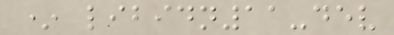* libidn11-dev
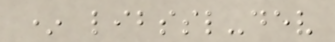* libssl-dev
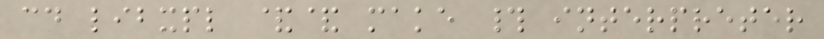cd libxpl && make # interpreter
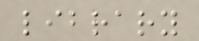library
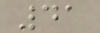41
